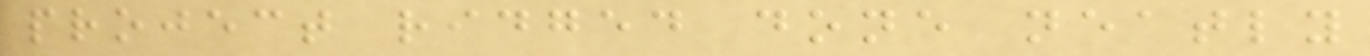project ridged done neatly
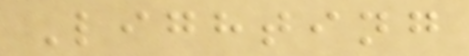Lighting
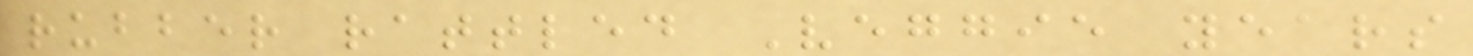rubber rattled Veggie years
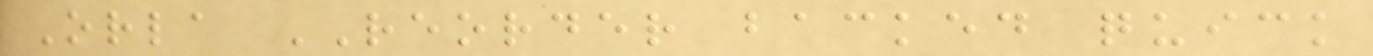Orla REORDER backed quick
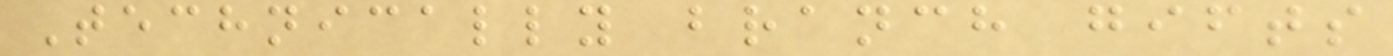Technically branch gifts
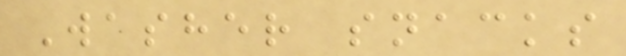Washer snacks
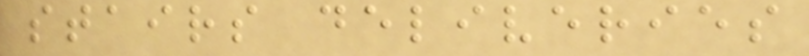stairs deliveries
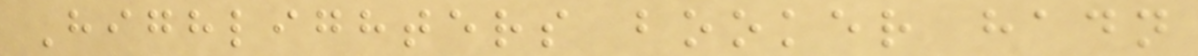Highlighters booker hadn
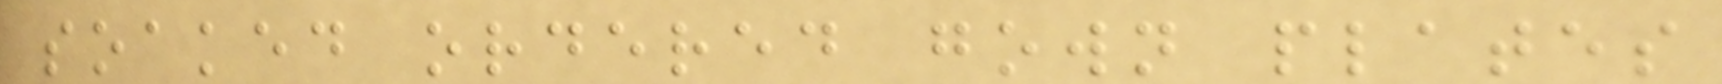soaked ordered gown plates
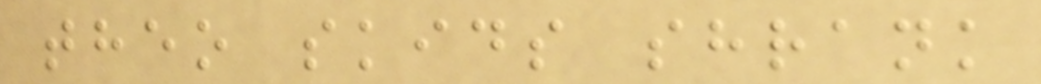theo skids shrank
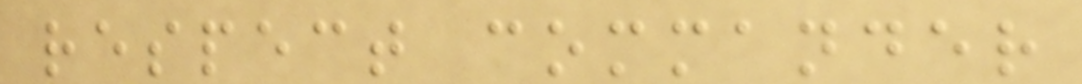respect commander
